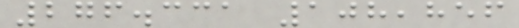276.331 108,856
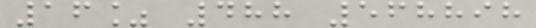16% 488 568898
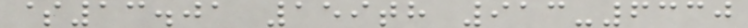$13.01 159th 913-6330
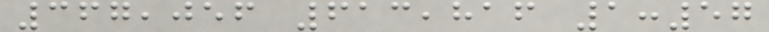367,056 613,816 1:57
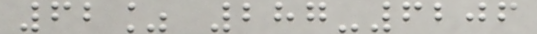62% 287-6206
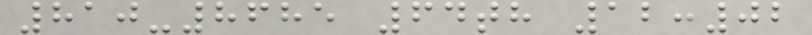810-8685 64th 12:02
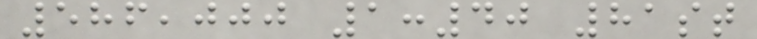586,000 1:40 81st
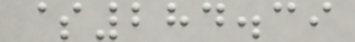$284.39
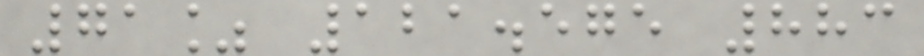71% 121.575 883
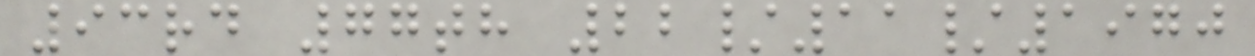93rd 77th 22/11/1970
